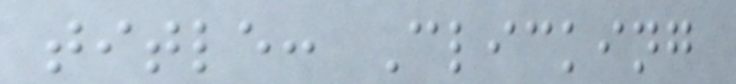title: Clicking
